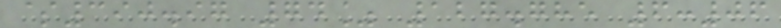$390.97 74% 127.785 6:06
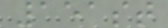151st
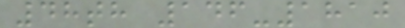48th 146-1810
